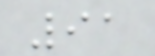91
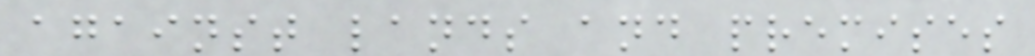against lands and premises
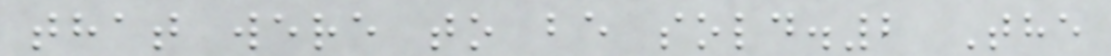that were to be sold.2 The
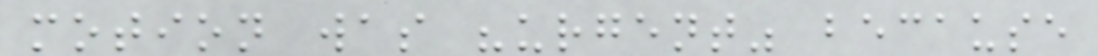motion was "urgent" because
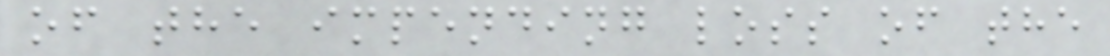of the impending loss of the
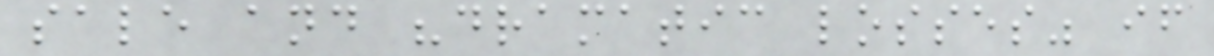sale and "dramatic losses" if
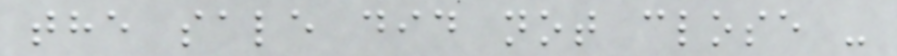the sale did not close -
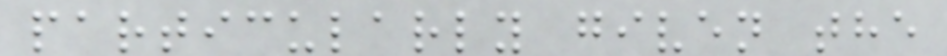particularly given the
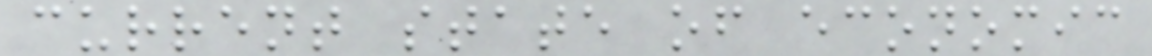current state of economic
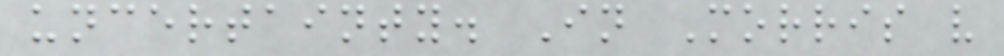uncertainty. In Morris v
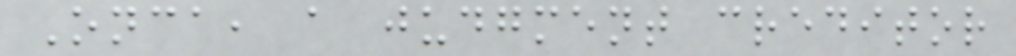Onca, a judgment creditor
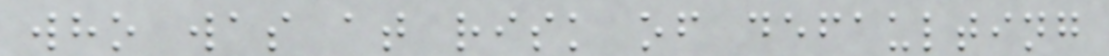who was at risk of defaulting
